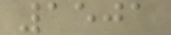1501
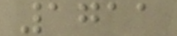1711
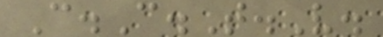C.C.T.V.
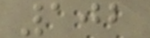102
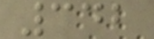342
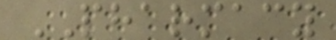PHARMACY
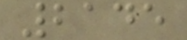2145
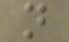n
